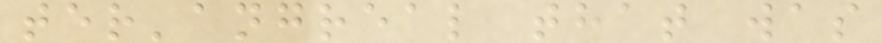ter'angreal that was
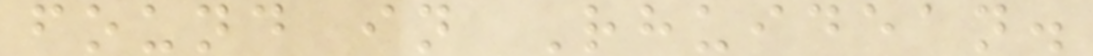found in Rhuidean.
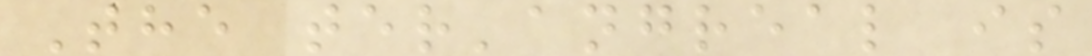The ter'angreal is
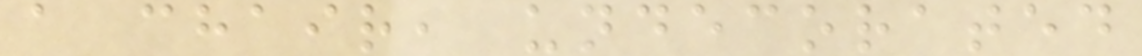a chair, undecorated
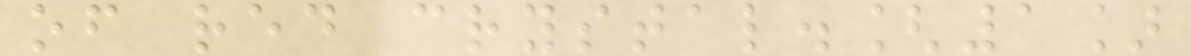of red crystal.[1]
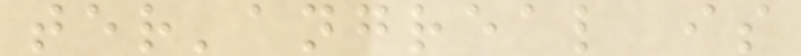ter'angreal is
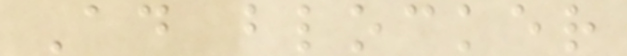Ad blocker
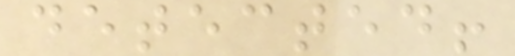detected!
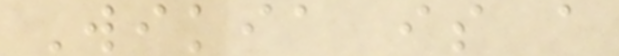Wikia is a
